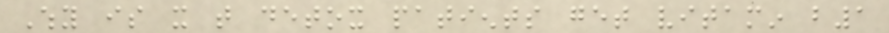Why is it that detox patients get vitamin b1
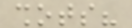shots?
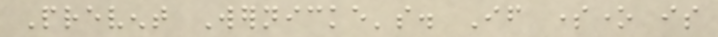Prevent Wernicke's. If someone is
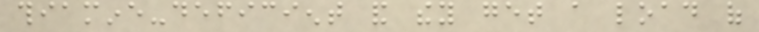thiamine-deficient and they get a load of
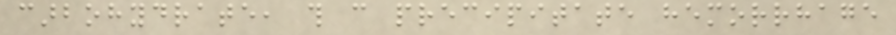carbohydrate, this can precipitate hemorrhage
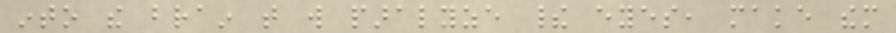into the brain that will paralyze their eyes, make them
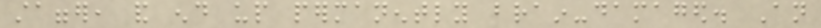stagger, and end up permanently brain-damaged. An
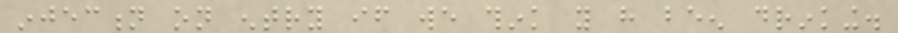injection on entry if we think you have been drinking.
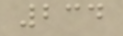234
